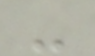-
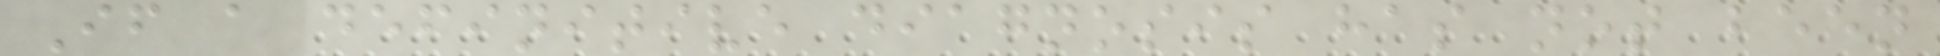If a definitive diagnosis has not been
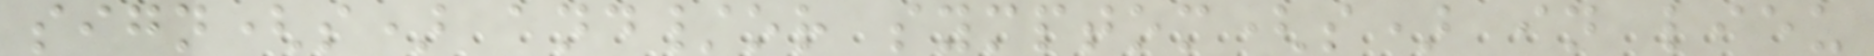sign(s) and/or symptom(s) in lieu
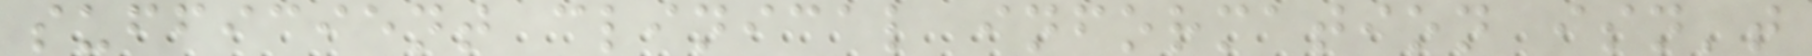sufficient clinical information isn't
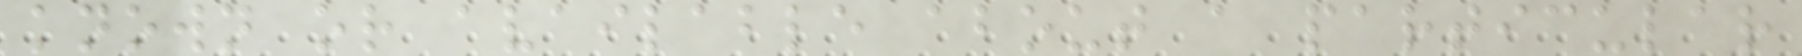known or available about a particular
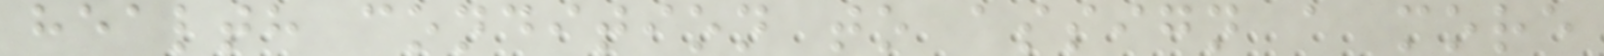health condition to assign a more
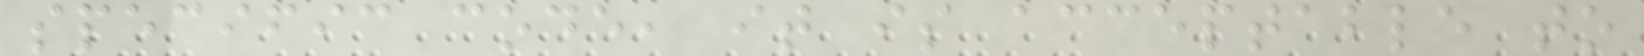specific code, it is acceptable to
